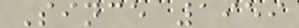Since 1959
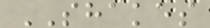SHAKES
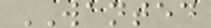WANTED
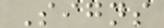Signs
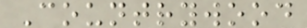Countrywood
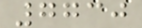7730
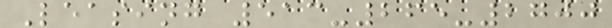Leasing 513-265-2700
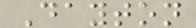Dayton
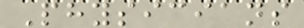Physicians
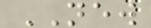NEW
